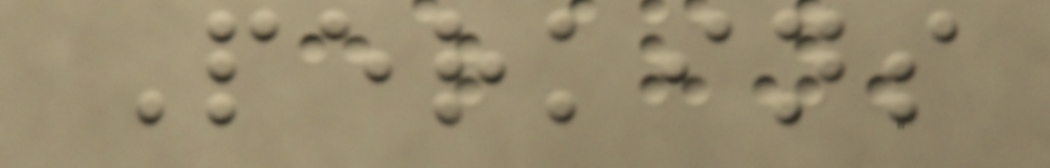Perkins
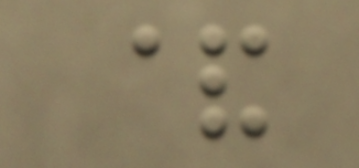&
